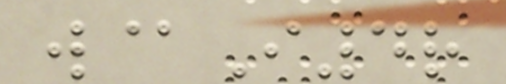w@I4r
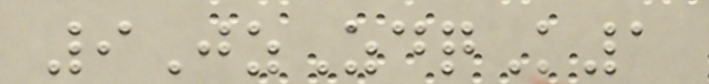9JzZdqK1
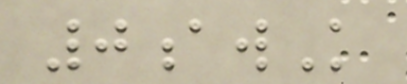0awK
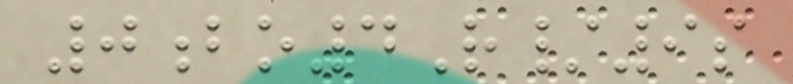0bo4R/9s
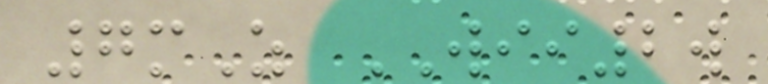7mZ WII2w
